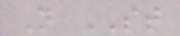N ST
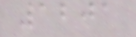1201
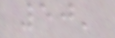50'
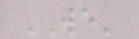WE'
